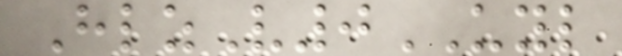HlzV0UYL
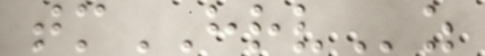tmHRVz
